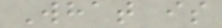What is
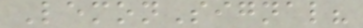LemonSignal?
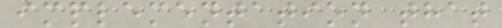implementation that
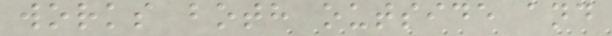works both outside and
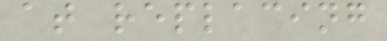at replacing
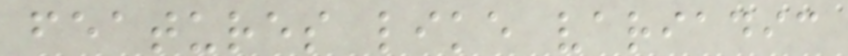features like variadic
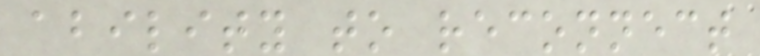ability to reconnect
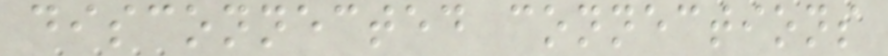disconnected connections
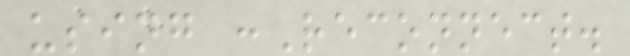using :Reconnect.
